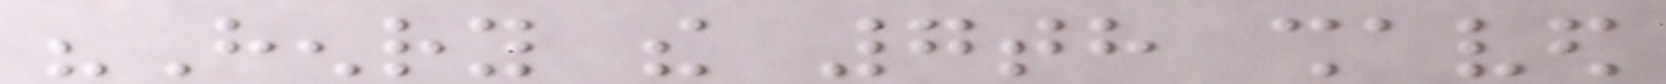"Henry the 7th shaved
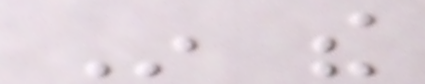In the
